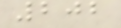202
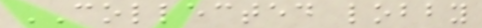COLLECTED lobby
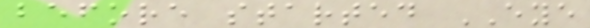before started EYE
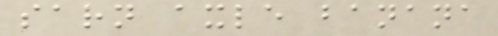sarn axle banana
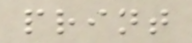print
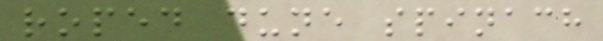roped dune spinach
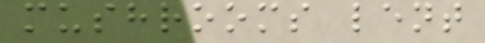mushrooms lent
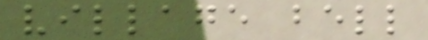village bell
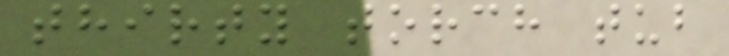thirty torch tub
